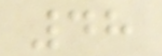48
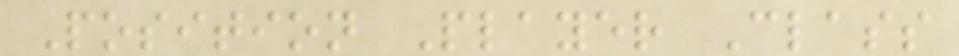Position Player Class
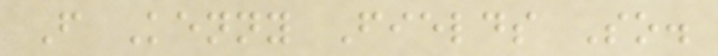F Kenny Fields So.
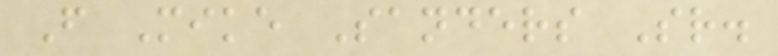F Mike Sanders Sr.
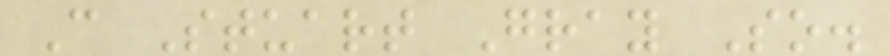C Stuart Gray So.
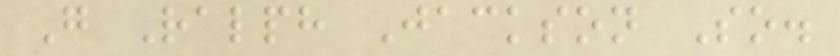G Ralph Jackson So.
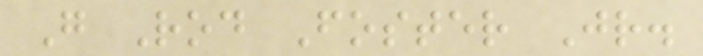G Rod Foster Jr.
